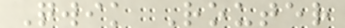Qwik Router
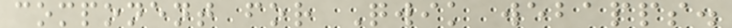component for Qwik webapps.
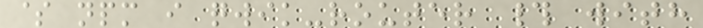$ npm i qwik-router # with
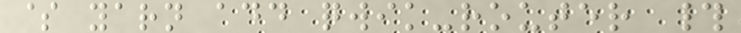$ yarn add qwik-router #
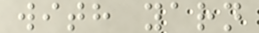with yarn
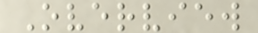Overview
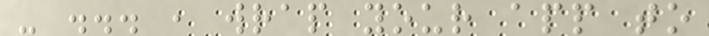- ... , wrap your app to
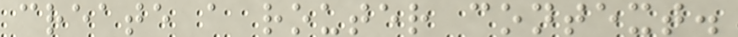create a router context.
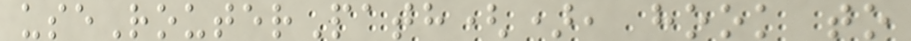useRouterPath(), hook to
